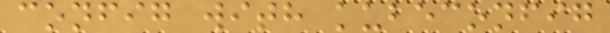config with kubeconfig
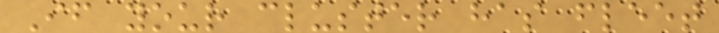If your cluster has fleet
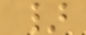}
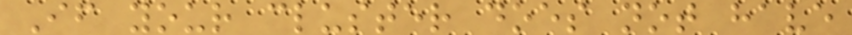If your cluster does not have
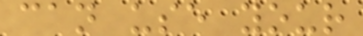can use your
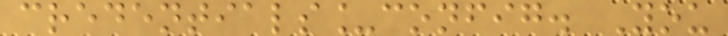credentials_config. You
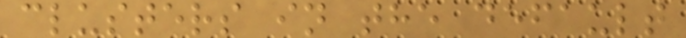clusters in the default
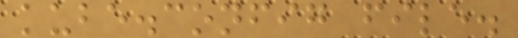kube.config file.
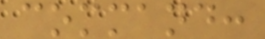command:
